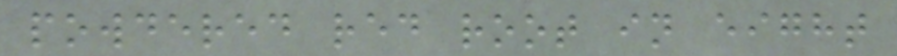powdered red root in eight
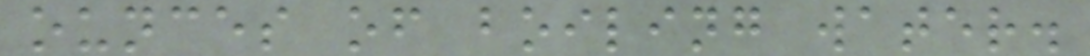ounces of boiling water.
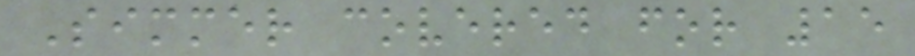Simmer covered for 15
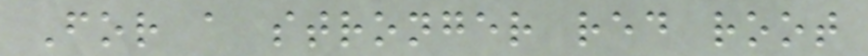For a stronger red root
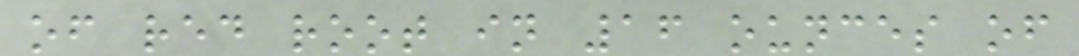of red root in 16 ounces of
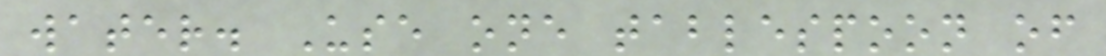water. Use one tablespoon of
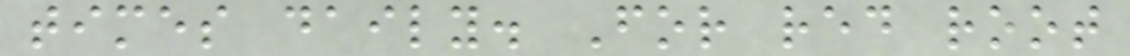times daily. For red root
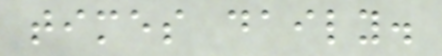times daily.
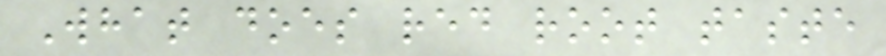What does red root taste
